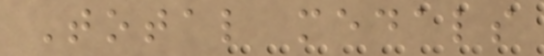Total medals
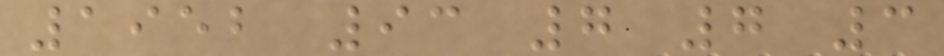1952 93 7 7 3
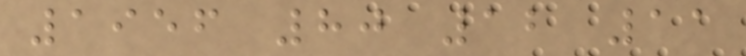1956 80 12 11
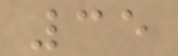35
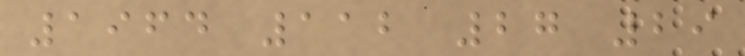1964 112 27 29
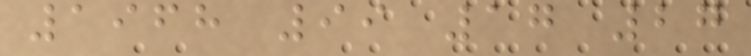1968 99 17 27
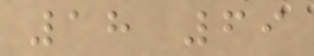18 69
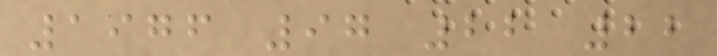1976 97 22 22
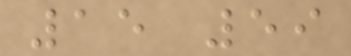15 59
